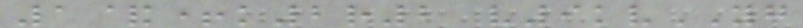1&+k2r2 v9kvYG
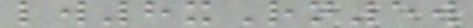lw8xRn5w
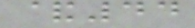&44
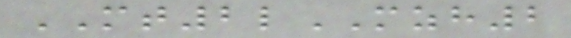MT2lMZH2
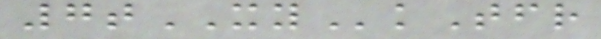7tXYkTfr
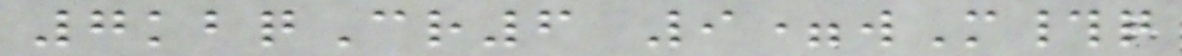7kbqCr6 9=wM#q
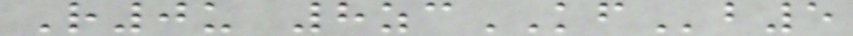R0u 8zcKFb5
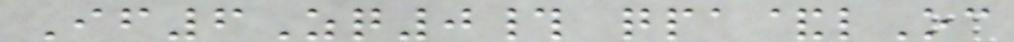If6Zq0# qpa&lOc
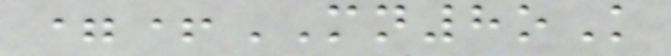=+MN8oK
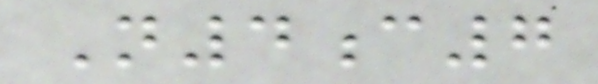N4c7
